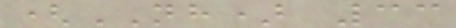(NH) 33
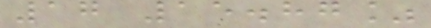17 15.87%
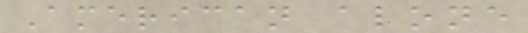American alone
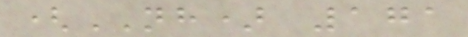(NH) 171
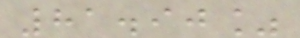81.90%
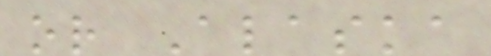or Alaska
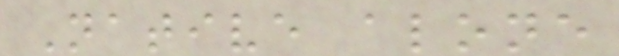Native alone
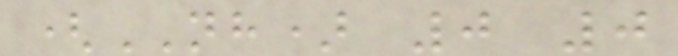(NH) 0 0
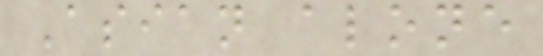Asian alone
